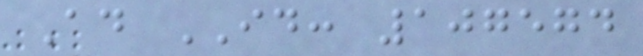Ad ID: 107574
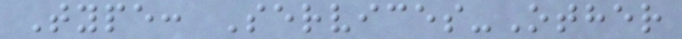Type: Services-Other
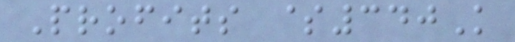Profits $340K
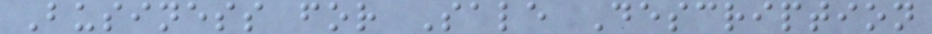Business for Sale Description
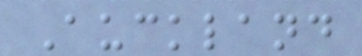Auckland
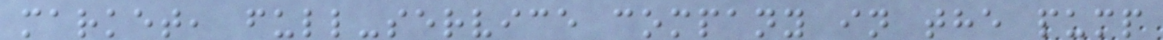market, full-service company in the pump
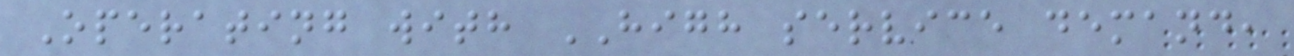Operating with HIGH service demand,
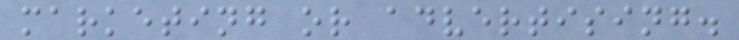marketing or advertising.
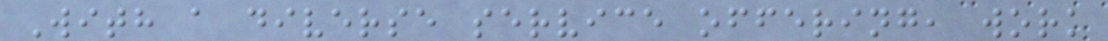With a diverse service offering, work
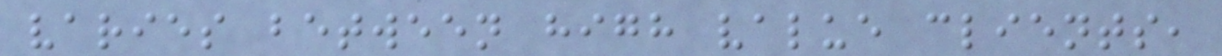varies between high value clients,
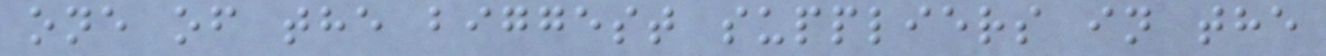one of the biggest suppliers in the
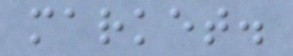market.
